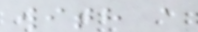with a
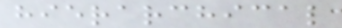hierarchical
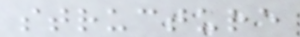structure
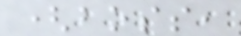(boss,
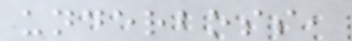underboss,
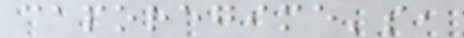caporegime's,
